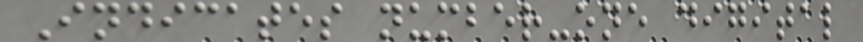Indicates number-one digital
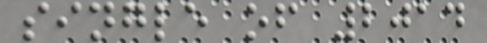single of 2014
